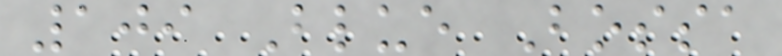109 Blue Bossa
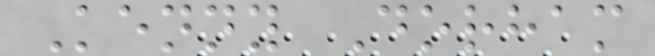Kenny Dorham
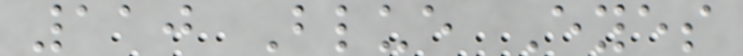110 Blue Eyes
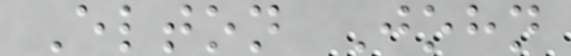Elton John
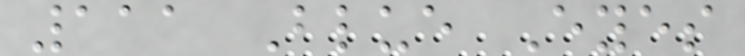111 Blue Eyes
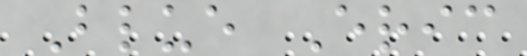Blue Eric
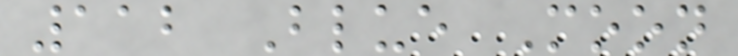112 Blue Moon
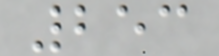253
